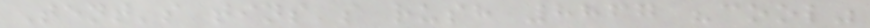Tent's tins's rush 8867 "cool"
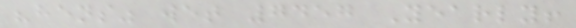"hens" wet 7457 Yearly!
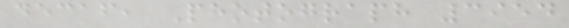decaf, Photograph 3954
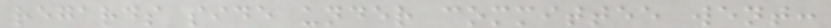regards side under committee went:
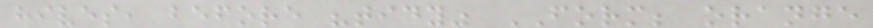hives, before "tidy" FORM; orange
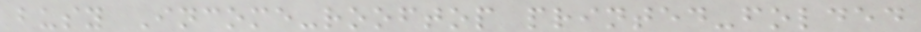busy Income-rooftop printed-folded
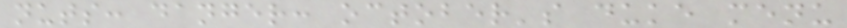nuts: danger: october's duke menu
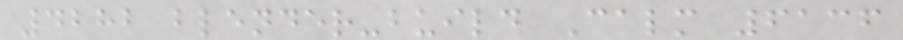4282 blender-build Calm 6136
